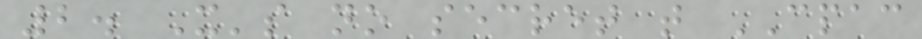2. It's no secret that CPAC
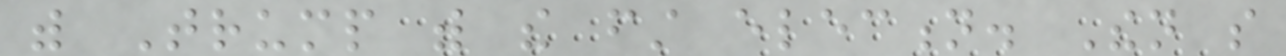with Trump with the first election. Then so
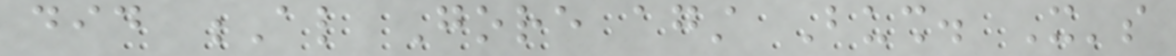did Al Gore against Bush. It's
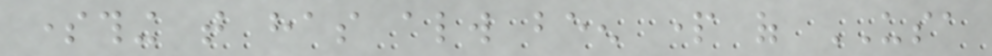something that has always been part of USA
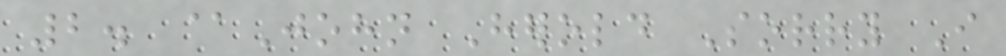2. @John Herold Sorry I
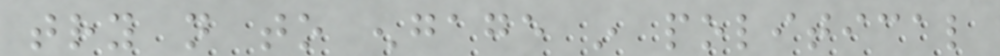try not to engage in political
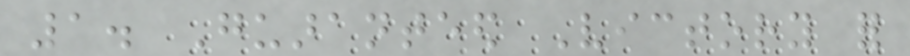1. Guaranteed Victory for
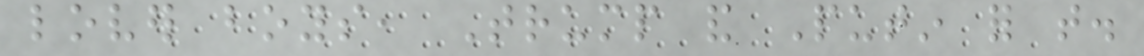lover boys, Trump and Putin for that.
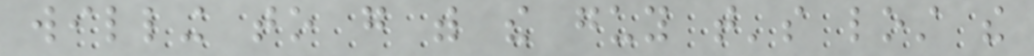willing to go with the guy that's lost the
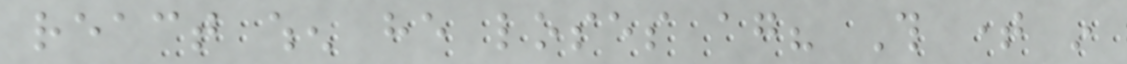react when he loses again? This time in
